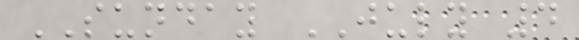SUNDAY JULY 4
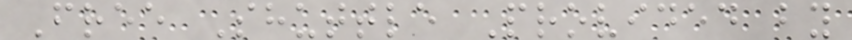Free Shuttle Provided by
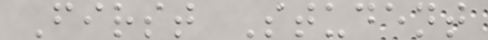First Student
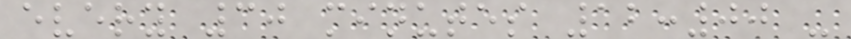every 30 minutes 12:00 -
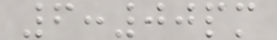6:00pm
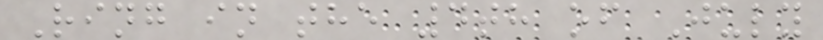Ring in the 4th of July
